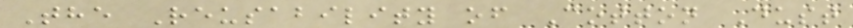The Reusability of Cotton Dust
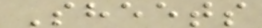Sheets
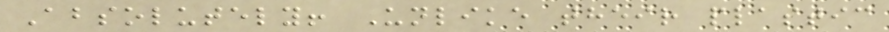Absolutely! Unlike their plastic
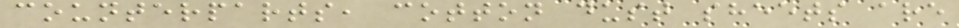counterparts, cotton dust sheets are
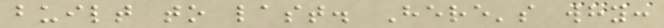built to last. Here's why:
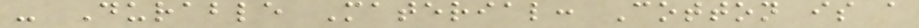- Durable Material: Cotton is a
